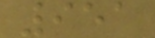951
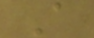A
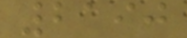2190
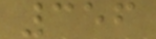356
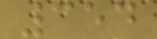354
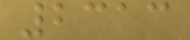2313
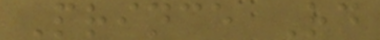Prince Rd
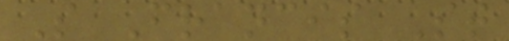S Francis St
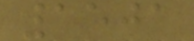1501
